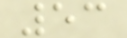53
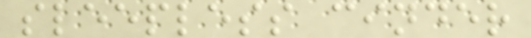sleepless cinder
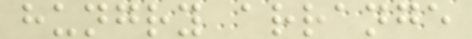hungry arrange
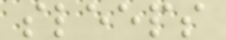sleeps
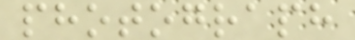photograph
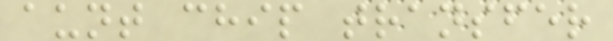aunt chip transfer
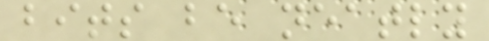bits be neatly
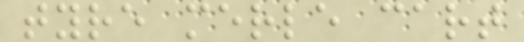tyre merle cart
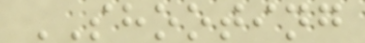SHOOTING
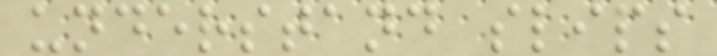understand slips
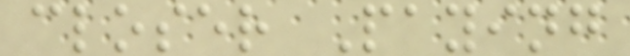closer Paying
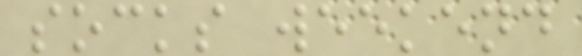socks weekend
